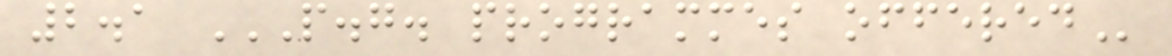2.1 P.G. PROGRAMMES OFFERED
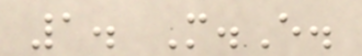1. M.E.
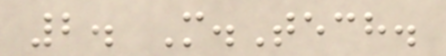2. M.Tech.
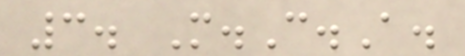3. M.C.A.
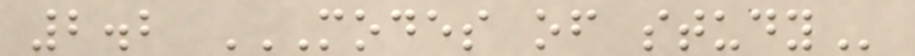2.2 MODES OF STUDY
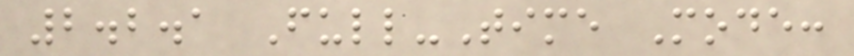2.2.1 Full-Time Mode:
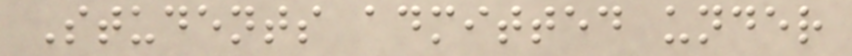Students admitted under
